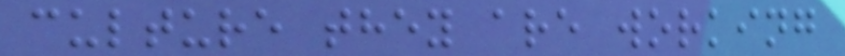culture they are working
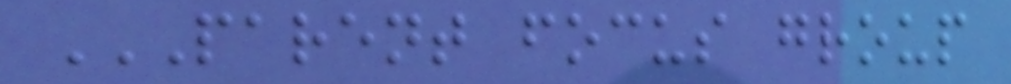PARENT FOCUS GROUP
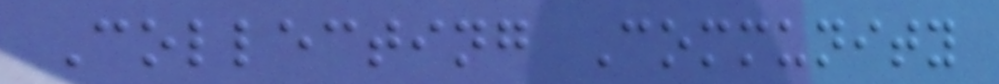Collecting Community
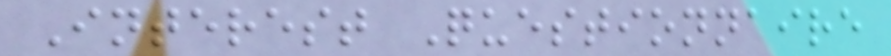Interest Questionnaire
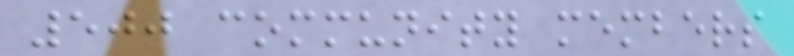500 community members
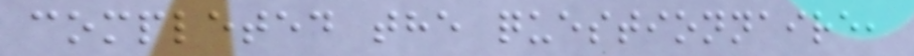completed the questionnaire,
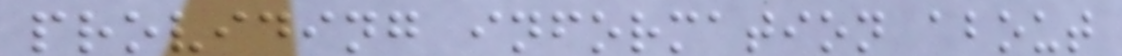providing information about
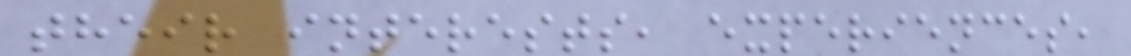their interests, experiences,
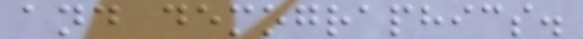and demographics.
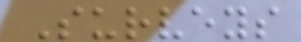Surveys
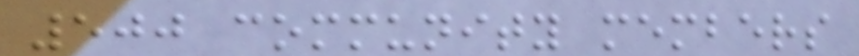500 community members
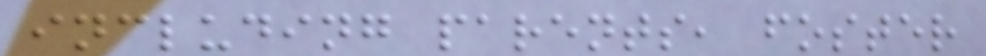including parents, foster
